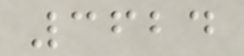3624
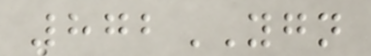872YGN
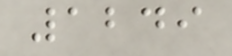1249
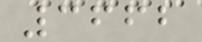3662
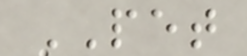PET
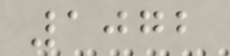1072
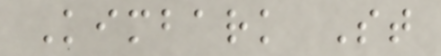Kimbark St
